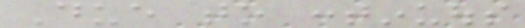Due to continuous
